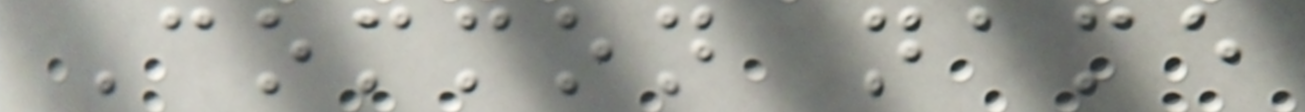Common name
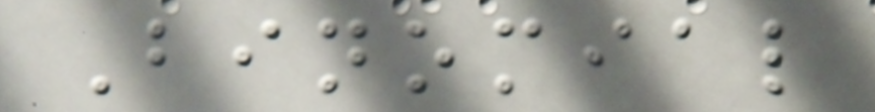Binomial
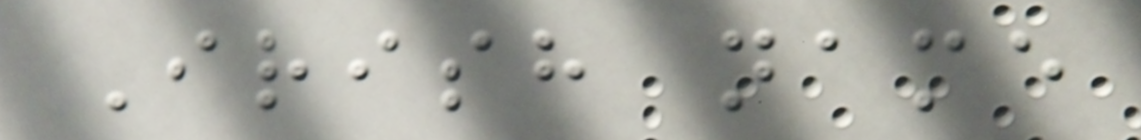Irish name
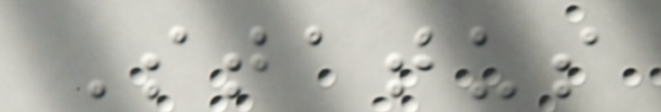Status
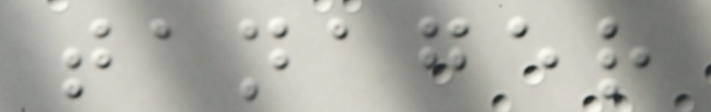tanager
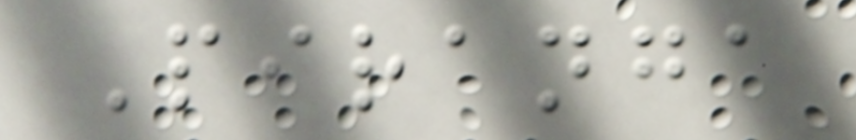Piranga
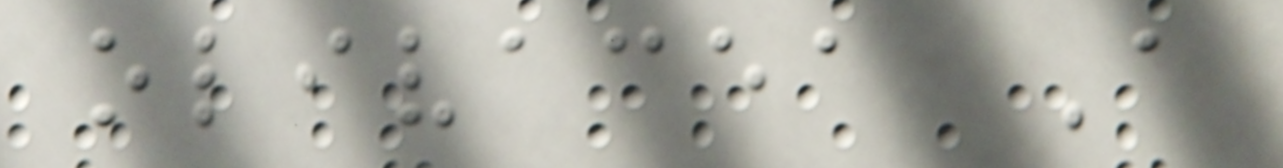olivacea A
